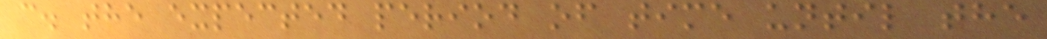c. the expected period of time until the
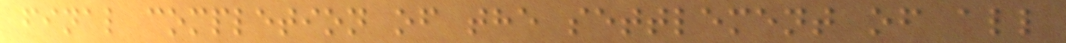final completion of the settlement of all
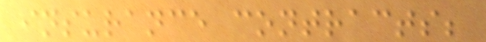insurance contracts;
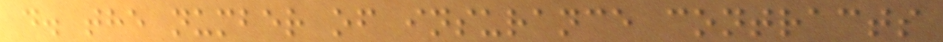d. the number of insurance contracts
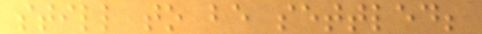still to be settled;
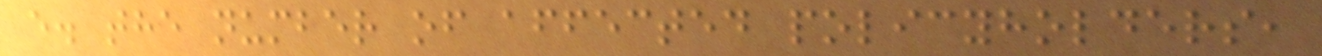e. the number of affected policyholders,
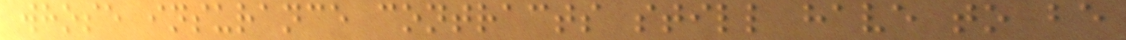whose insurance contracts still have to be
